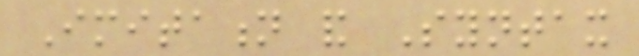Imitation and Syntax
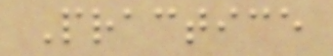Practice
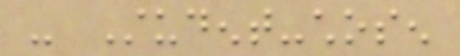- Student-chosen
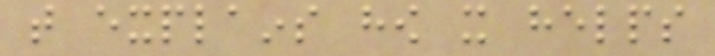that explains how it helps
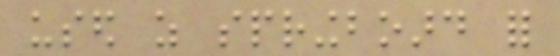used as springboard for
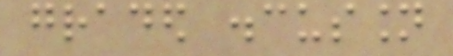graded discussion
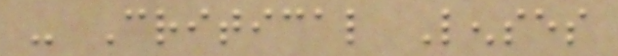- Critical Lenses
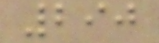290
